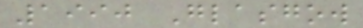1990 Glasgow
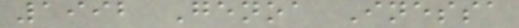1992 Genoa Inessa
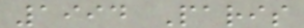1994 Paris
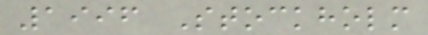1996 Stockholm
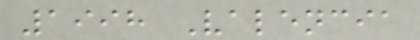1998 Valencia
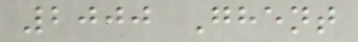2000 Ghent
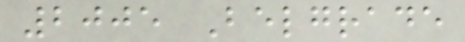2005 Belgrade
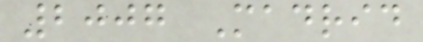2007 Madrid
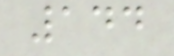144
